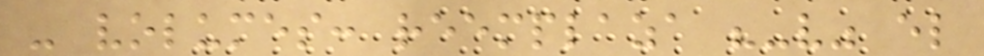- volumes: reemplaza "-v" el
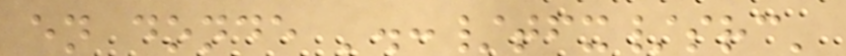en donde '.:/tfx/src'
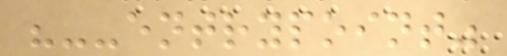"--entrypoint"
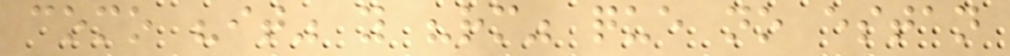como "it" y "rm" que no estan
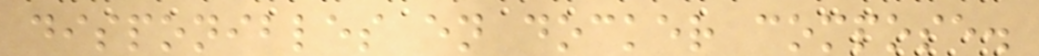disponibles en docker compose.
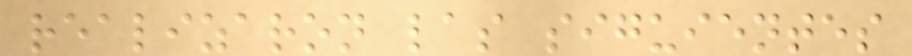realizaron las siguientes
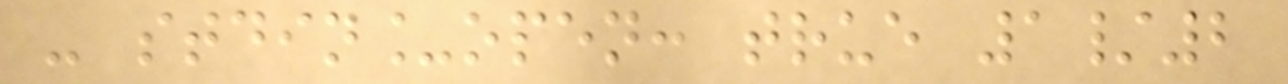- stdin_open: true 1/2
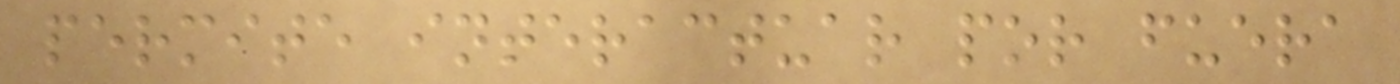permite interactuar por fuera
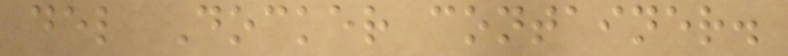del Docker container.
